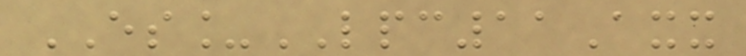ES_LPC11Axx
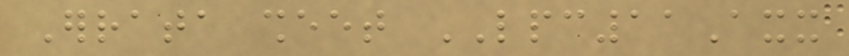Errata sheet LPC11Axx
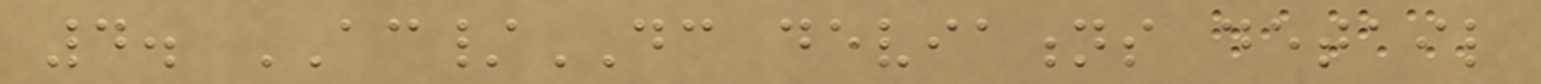4. AC/DC deviations detail
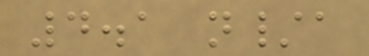4.1 n/a
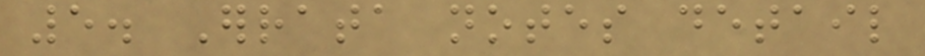5. Errata notes detail
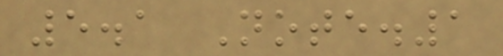5.1 Note.1
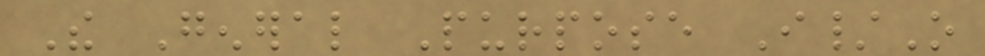The General Purpose I/O
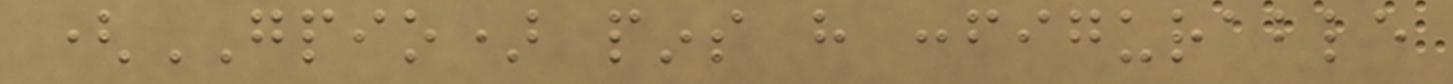(GPIO) pins have configurable
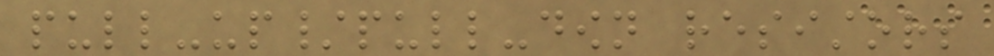pull-up/pull-down resistors
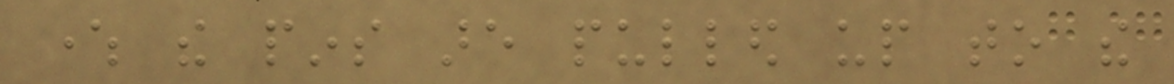where the pins are pulled up to the
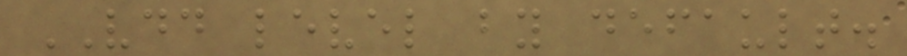VDD level by default.
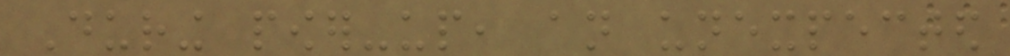During power-up, an unexpected
